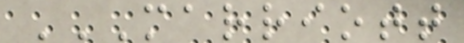MARRIOTT
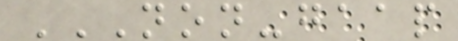NON-GAAP
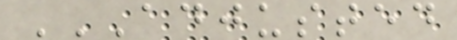ADJUSTED
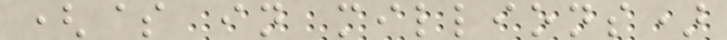($ in millions)
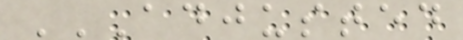ADJUSTED
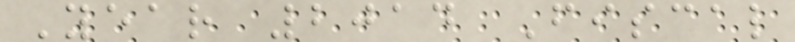Year 2014 Fiscal
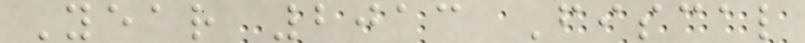Year 2013 Fiscal
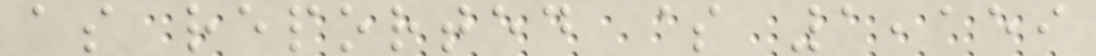as reported $ 1,159
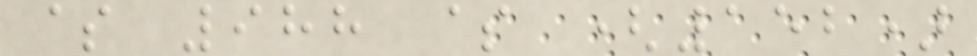$ 988 $ (152)
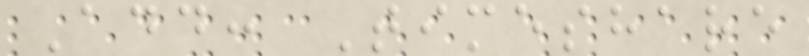Add: Timeshare
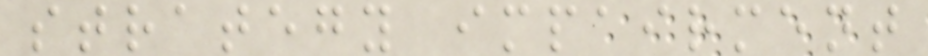strategy impairment
